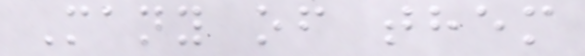Many of them
